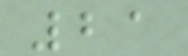21
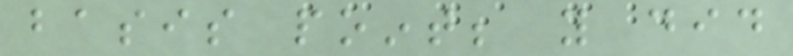basis point; you did
